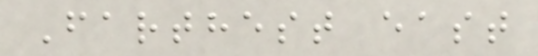Farthest east
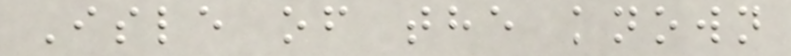Isle of the known
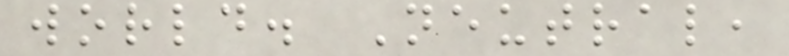world. Neutral,
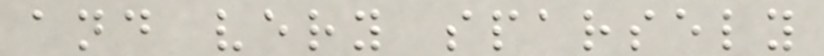and very sparsely
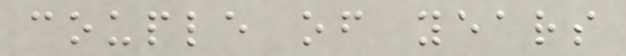couple of years
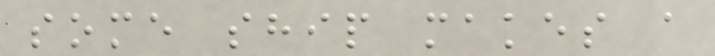some ship makes a
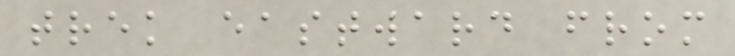trek eastward from
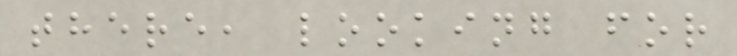there, looking for
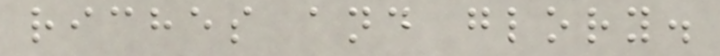riches and glory.
